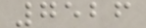7526
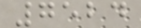7524
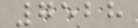7528
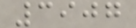3907
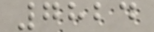7824
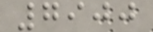7900
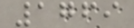1769
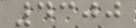4300
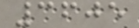3605
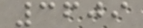3609
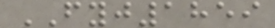FYJ1859
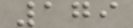179
